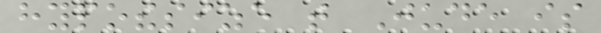hypothesize that Jude is
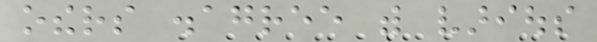others disagree with various
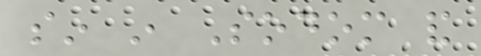sin in Sodom and
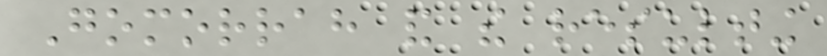Gomorrah and the resulting
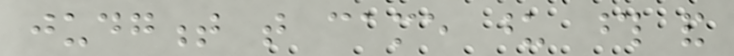judgment that came upon those and
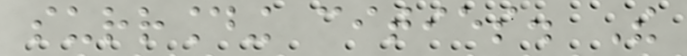surrounding cities. The
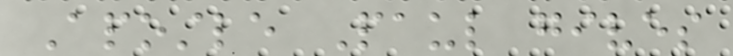Apostle Paul gives
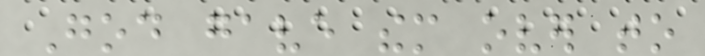God gave them over to
